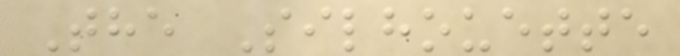The Silhouette
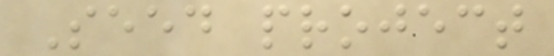Seed project
